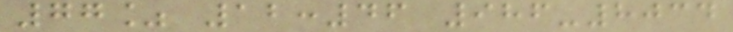77% 12:46 986-8034
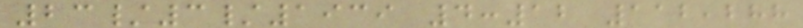23/3/1939 4:12 112,288
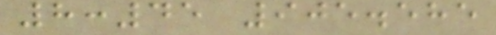8:45 905.585
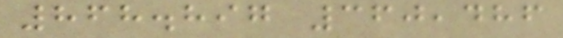868.897 360,486
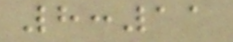8:11
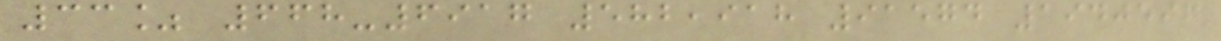33% 668-6917 582,918 91574 1940597
